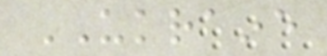UKRAINE
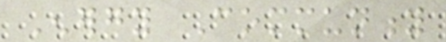Energy Community
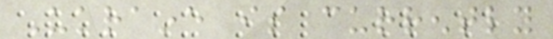Ukraine is currently
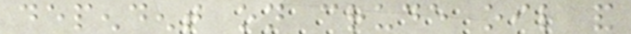dependent on crude oil and
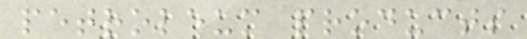petroleum products
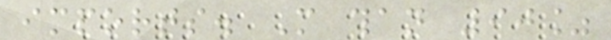imports. More than 90%
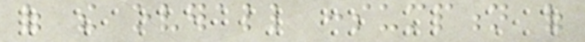of the overall consumption of
